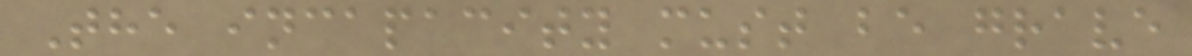The incapacity must be grave
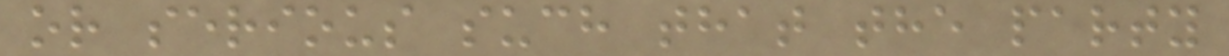or serious such that the party
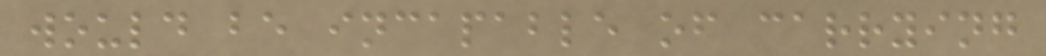would be incapable of carrying
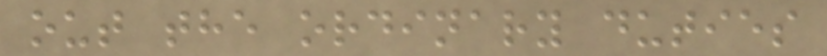out the ordinary duties
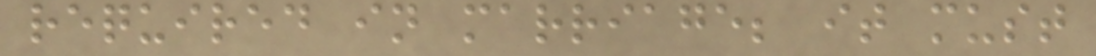required in marriage; it must
